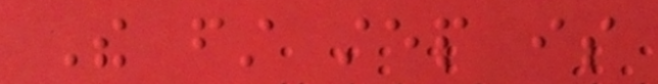The first step is
